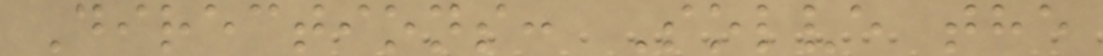Directions: Solve the
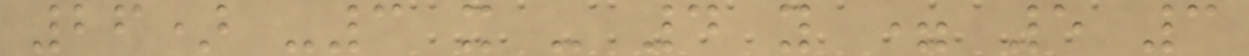26) -3 x - 4 y = 5 3
